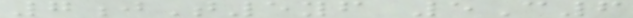7jT5yf 5C6
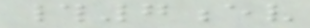#7ev
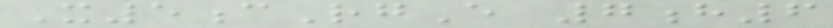X5cRgE 7h6
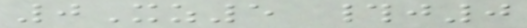0Xz5 #j0
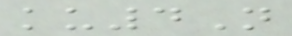ku4N
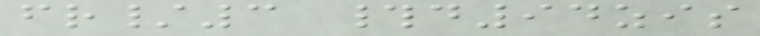fr/3 #d94zis
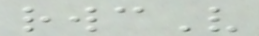rwcV
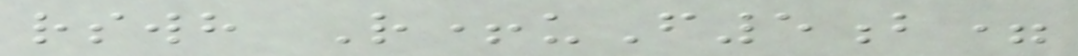rswh R+uF5b=
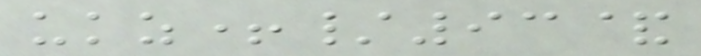ukz+/93&
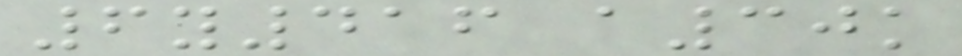6y416 a30k
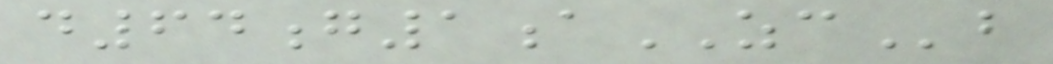d64g1aZCb
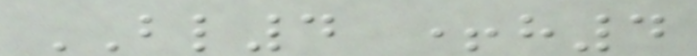BL4 +h4
